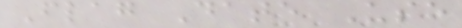Flag Date Use
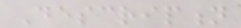Description
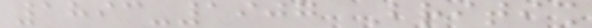1893-1907 British
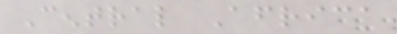Central Africa
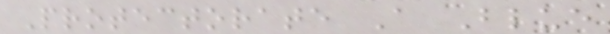Protectorate A Blue
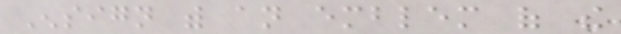Ensign with an emblem of the
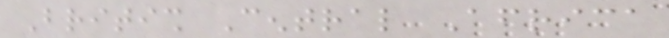British Central Africa
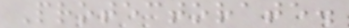Protectorate.
